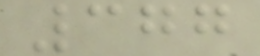377
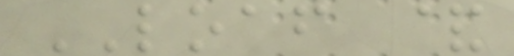LOAF &
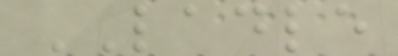LADLE
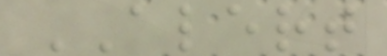ALERT
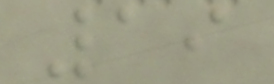19
